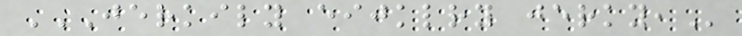JERKILY EIJKLRY JERKY,
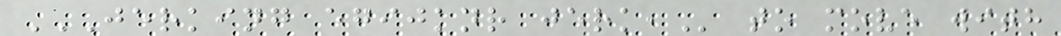JERKING EGIJKNR JERK, to move with
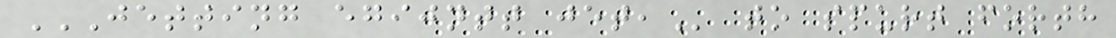JETTING EGIJNTT JET, to spurt forth
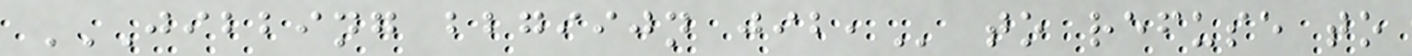JIBBING BBGIIJN JIB, to refuse to
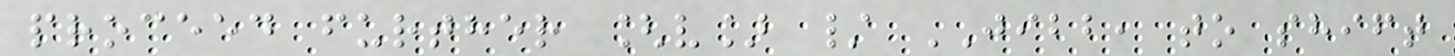proceed further [v] / JIBB, to shift
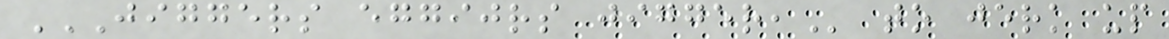JIGGERS EGGIJRS JIGGER, to jerk up
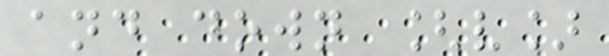and down [v]
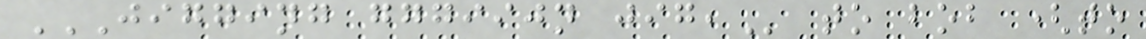JIGGING GGGIIJN JIG, to bob (to
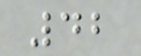42
